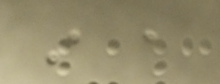in ,
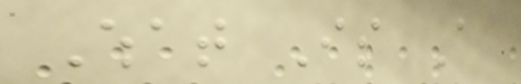What Is A
